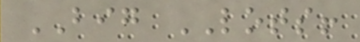BIG LOTS!
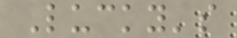Lucky's
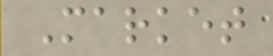Market
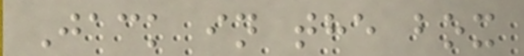Jack in the box
